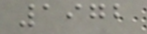1972
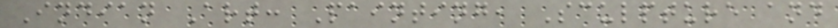Indian Art: Painting, Sculpture and
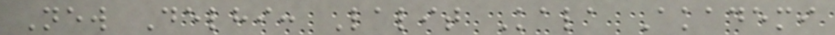New Delhi: Lalit Kala Akademi
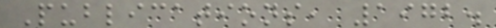Publications, 1972.
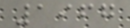1967
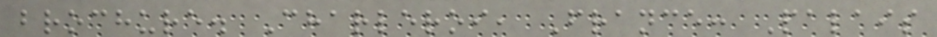brochure. Charleroi, France: Palais
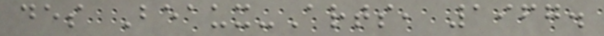des Beaux-Arts, 1967.
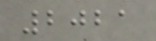2021
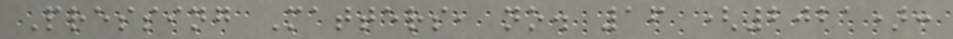Pressing Matters, no. 16 (2021):
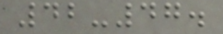42-47.
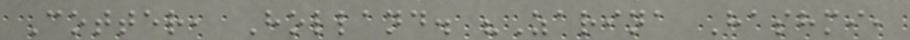Cotter, Holland. "Zarina Hashmi,
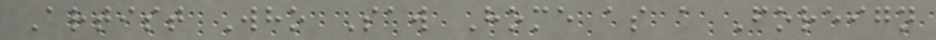Artist Who Saw Home as a Foreign
